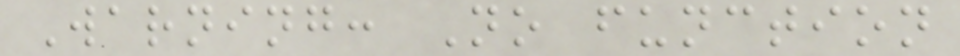Warning: No function
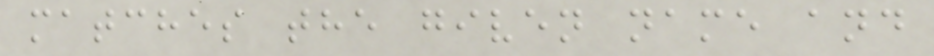matches the given name and
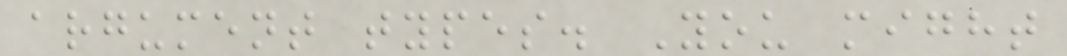argument types. You might
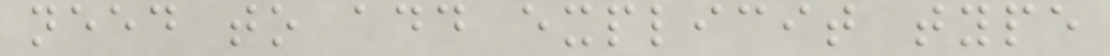need to add explicit type
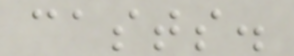casts.
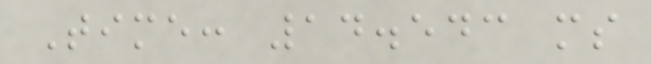Time: 14.543 ms
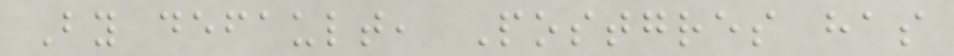By default, Postgres has
